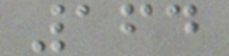164
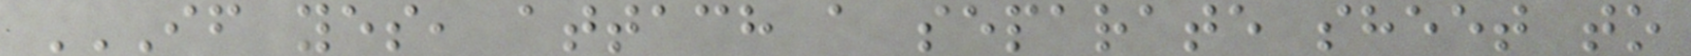IF YES, ATTACH A SEPARATE SHEET TO
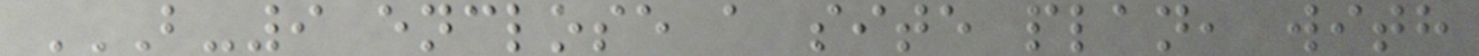B-9 ENCLOSE A SITE PLAN, WITH
